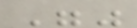""
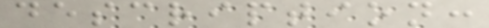description:
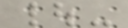|-
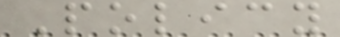Policy
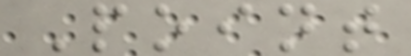Point
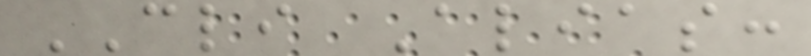CLI Alias:
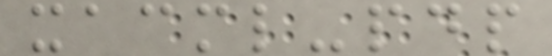xacml-pdp
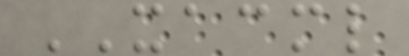XACML
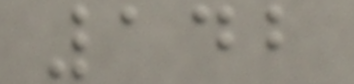142
